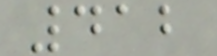412
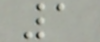1
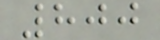800
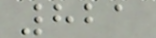821
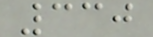330
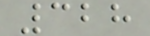328
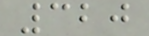320
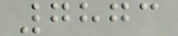7873
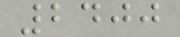2400
